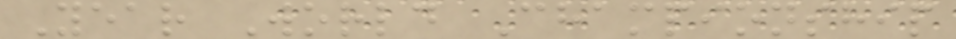Year World Championship
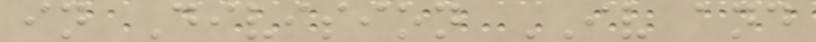in Division IV and
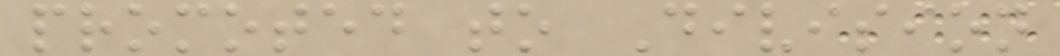promoted to Division
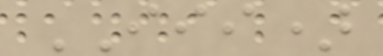III)
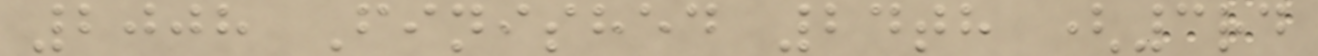2008 Finished 24th (3rd
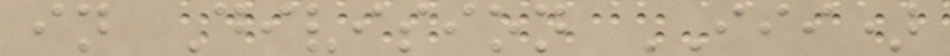in Division III)
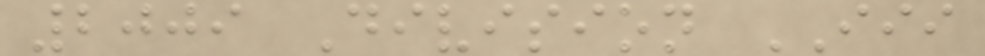2009 Division III
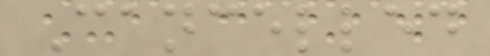Cancelled
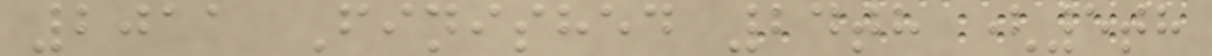2011 Finished 24th (5th
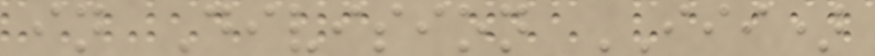in Division III)
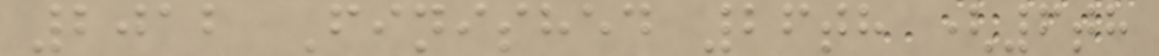2012 Finished 26th (6th
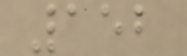152
